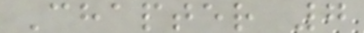Chapter 7
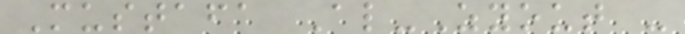Mustafa Al-Zyout -
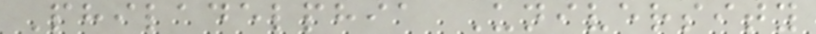Philadelphia University
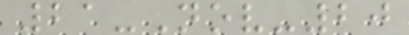21-Nov-20
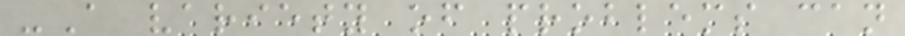-A variety of problems can
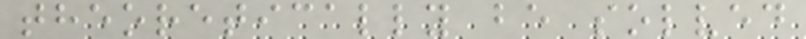theoretically be solved
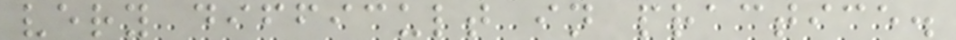very difficult in practice.
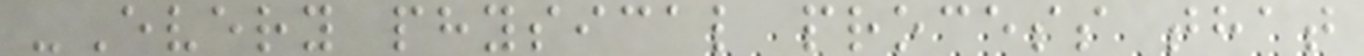-Every physical process that
